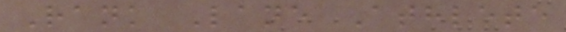Rank Lane Athlete
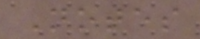Notes
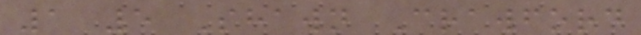1 5 Shawn Crawford
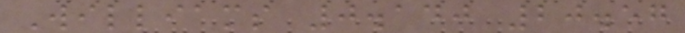Williams 0.140 20.57
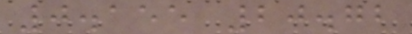0.155 20.72
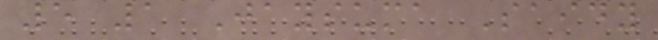5 1 Jaysuma Saidy
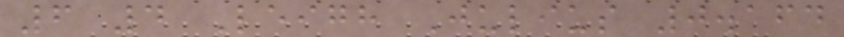6 4 Leigh Julius 0.164
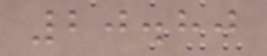20.80
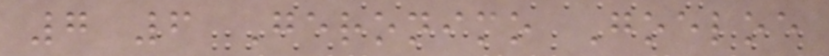7 6 Geronimo Goeloe
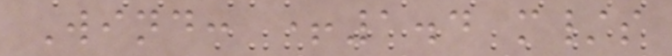Wind: +1.4 m/s
